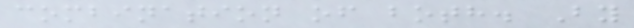combination of both. By
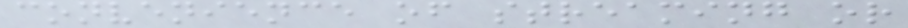convenience of streaming or
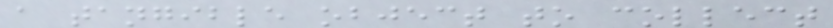a tangible object to collect
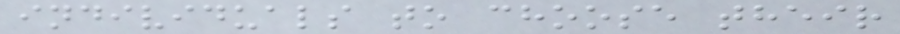individuals to choose their
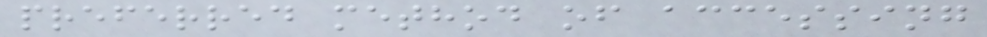preferred method of accessing
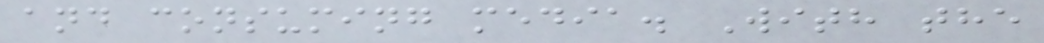and consuming media. With the
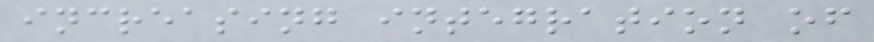increasing integration of
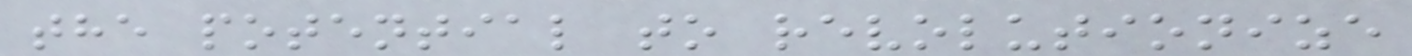the potential to revolutionize
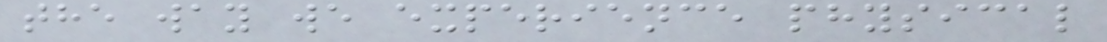the way we experience physical
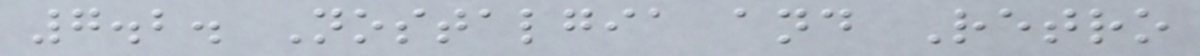7.2. Nostalgia and Retro
